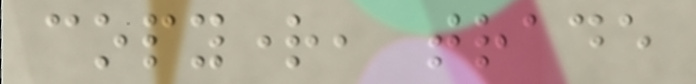copyright, trade
